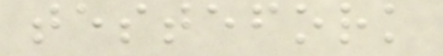testefork
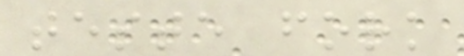teste fork
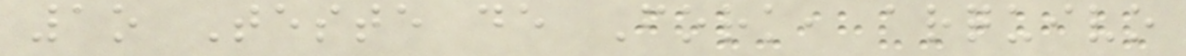1o Teste de Fork, arquivo
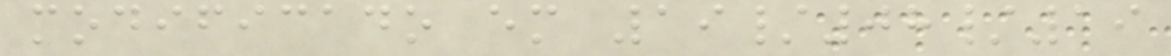modificado em 19/08/19
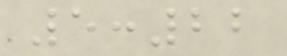5:22
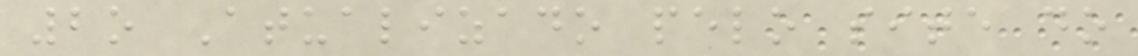2o Atualizado pelo site do
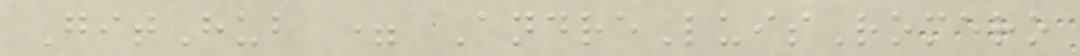GitHub = AndreLuisRomero
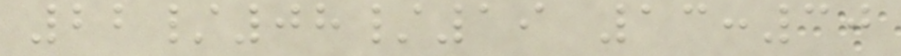22/08/19 13:30
